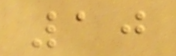10
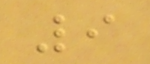9
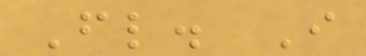Fl. I
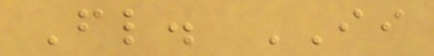Fl. II
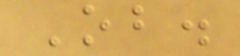Ob.
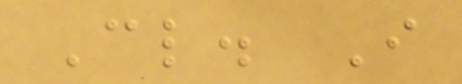Cl. I
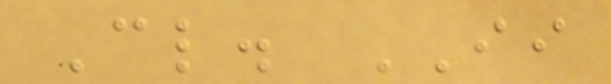Cl. II
